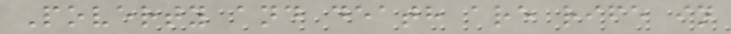Poverty and death are rife in
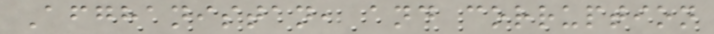Afghanistan, and corruption
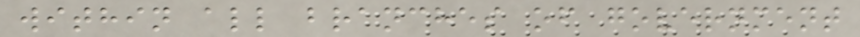within all branches of government
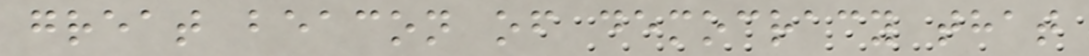great beacon of democracy that
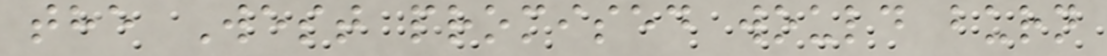the West promised would burn
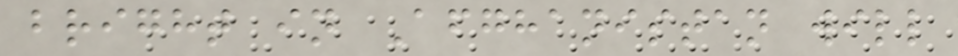bright in Afghanistan will
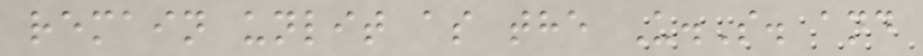remain unlit as the U.S. and
